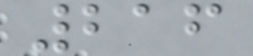216
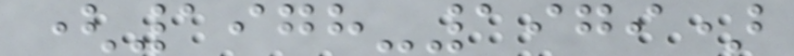(1978-1979)
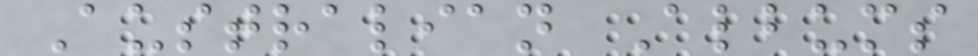Australian Albums
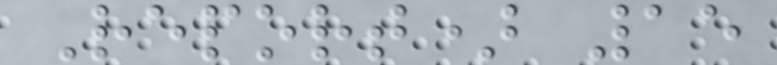Report) 15
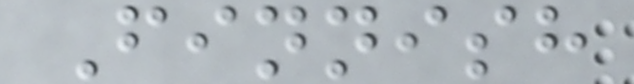Finnish
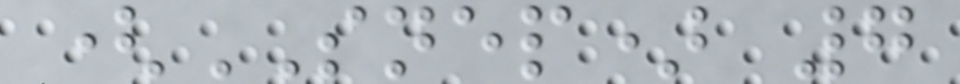(SNEP) 7
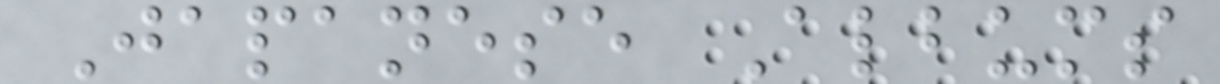Japanese Albums
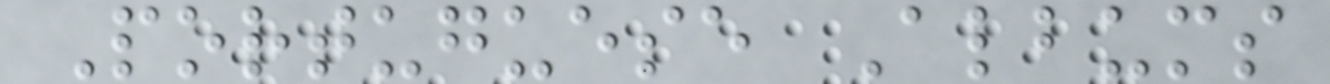Portuguese Albums
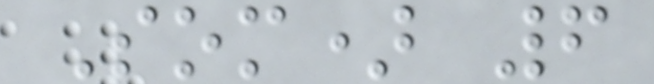Som) 6
